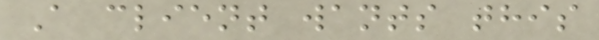A client wants this
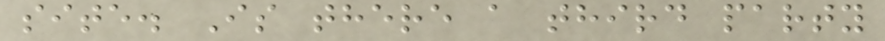site. Is there a third party
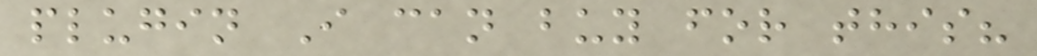plugin I can buy for this?
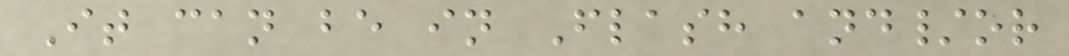It can be in Flash and/or
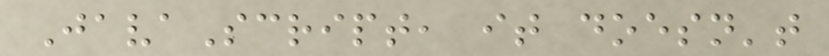JavaScript, it doesn't
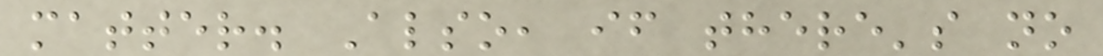matter. Also, if there's no
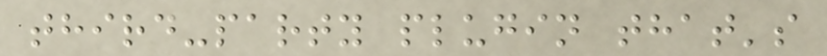third-party plugin that's
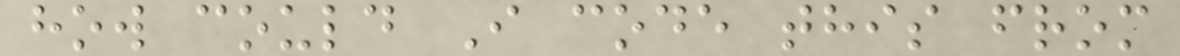how could I code this from
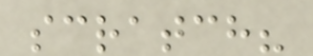scratch?
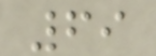69
